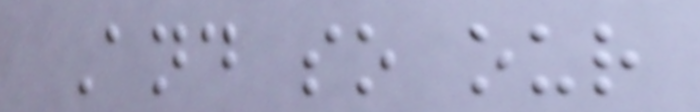And so our
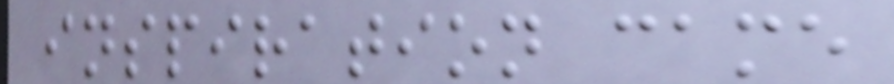inspiration came
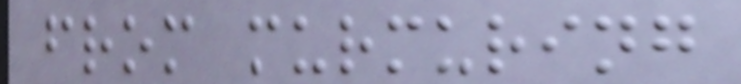from murmuring
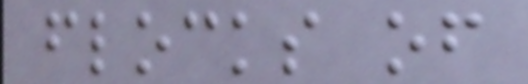flocks of
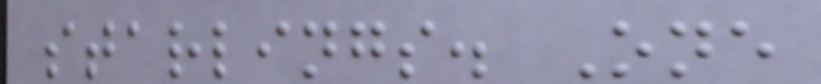starlings. One
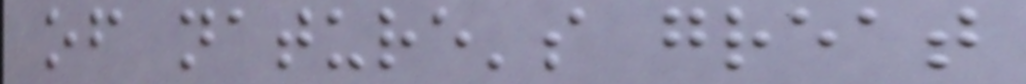of nature's great
